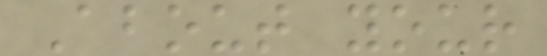About your
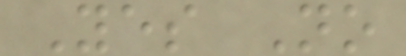Yes No
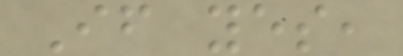If yes,
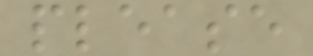please
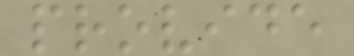provide
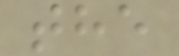the
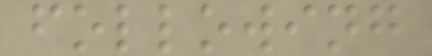following
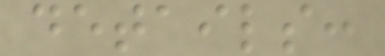details:
